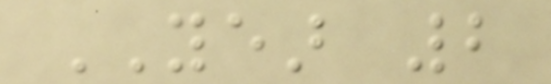YEAR 2
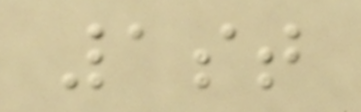1st
